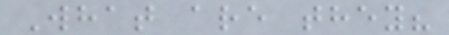What are they?
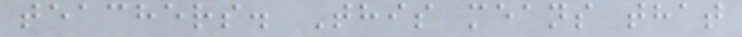teachers. This means that
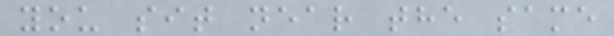you sit near the same
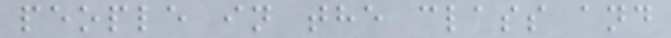people in the class and
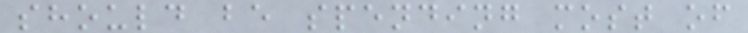should be spending most of
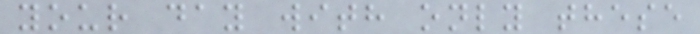your day with only these
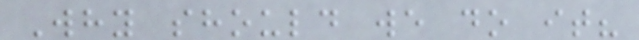Why should we do it?
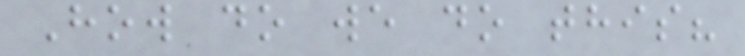How do we do this?
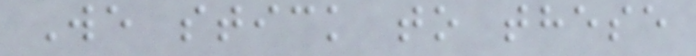We stick to these
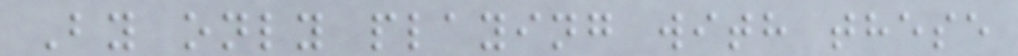By only playing with these
